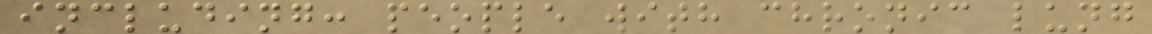including: people with chronic lung
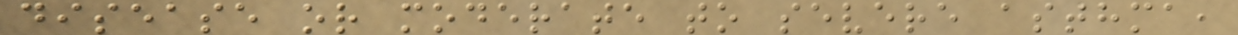disease or moderate to severe asthma,
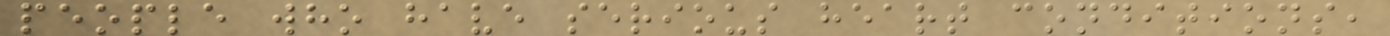people who have serious heart conditions,
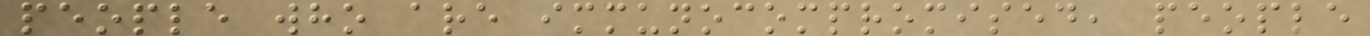people who are immunocompromised, people
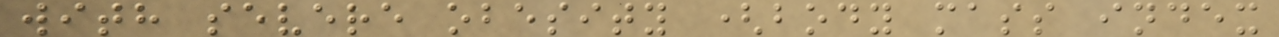with severe obesity (body mass index
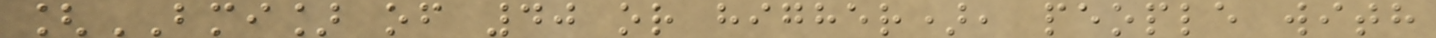[BMI] of 40 or higher), people with
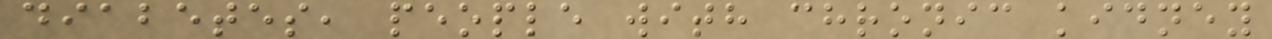diabetes, people with chronic kidney
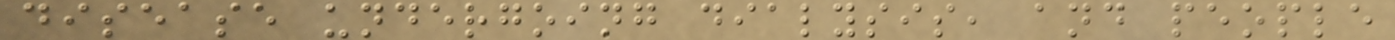disease undergoing dialysis, and people
